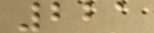221
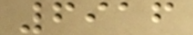6916
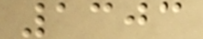1303
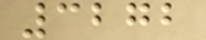3272
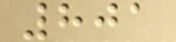801
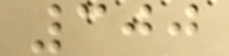300
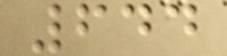644
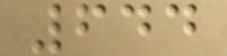644
